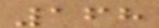168
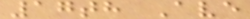17th Ave
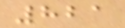821
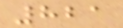821
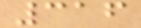316
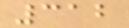312
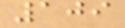109
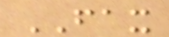FAX
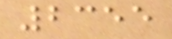2355
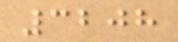3208
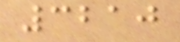3210
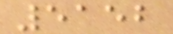5152
